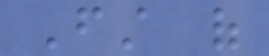First of
